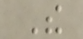The
